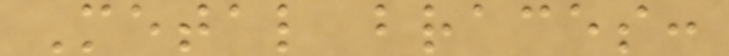Metal braces:
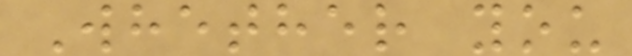Whether you
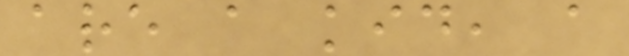are a kid, a
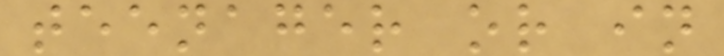teenager or in
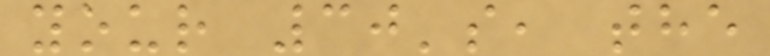your 30's, the
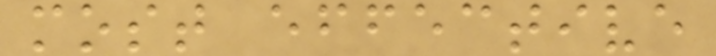most effective
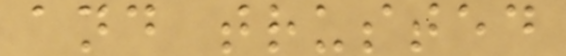and trusted
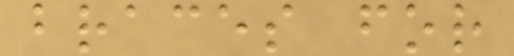braces for
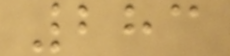283
